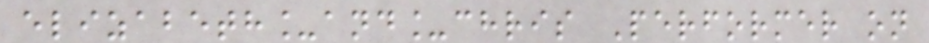elizabeth_and_chris Performer on
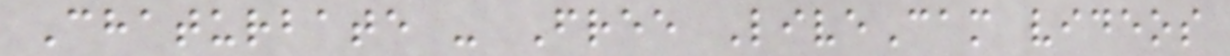Chaturbate - Free LiveCam videos
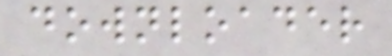downloader
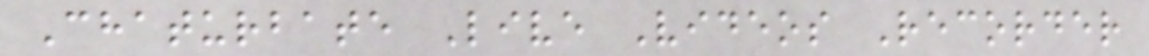Chaturbate Live Videos Recorder
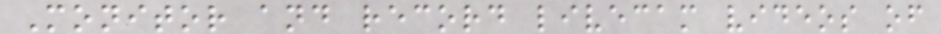Monitor and record livecam videos of
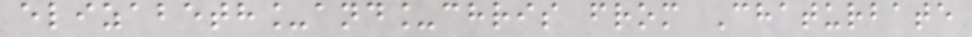elizabeth_and_chris from Chaturbate
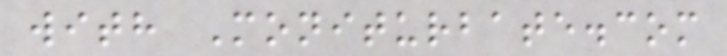with Moniturbate.com
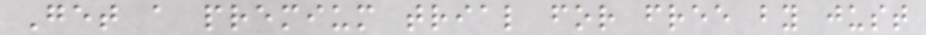Get a premium trial for free by just
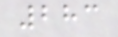283
